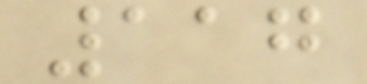117
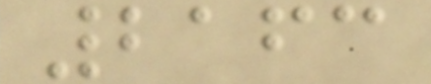2163
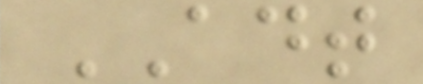ADT
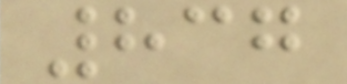837
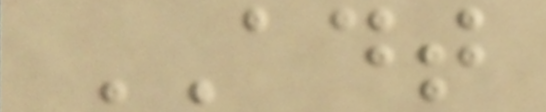ADT
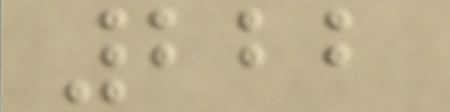222
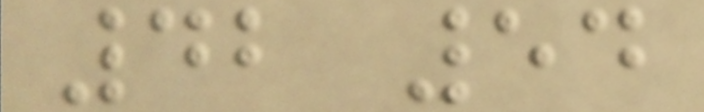42 54
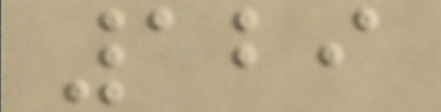129
